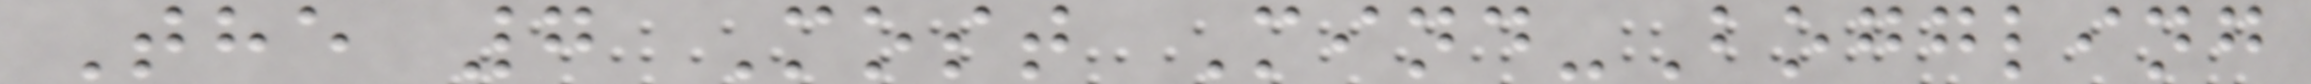The 7 Most Mind-Boggling
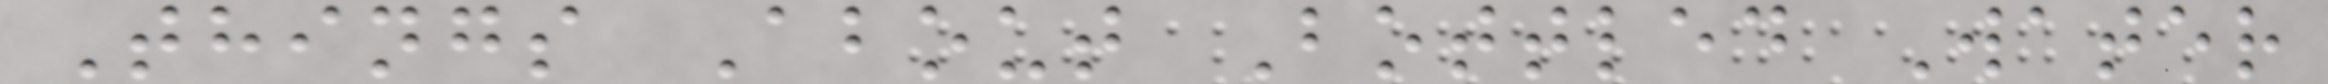Things About Bottled Water
